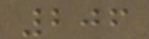206
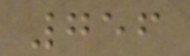756
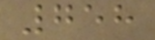758
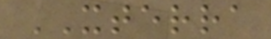XTERRA
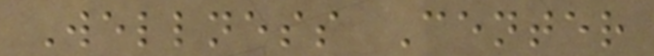Wellness Center
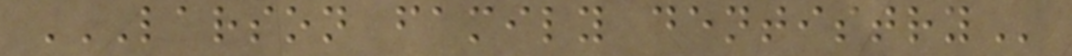LARSON FAMILY DENTISTRY
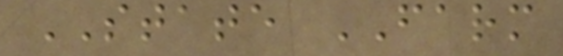STATE FARM
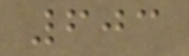603
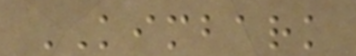KIMBARK
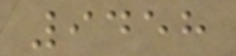9458
